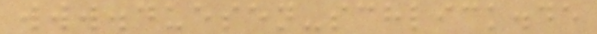www.duesen-schlick.de
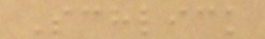Schlick
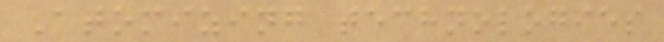Atomizing technologies
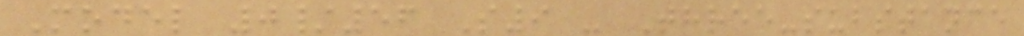Model 0/56 S9 - Three-substance
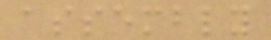assembly
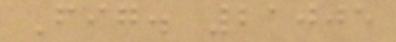Fig. 21005
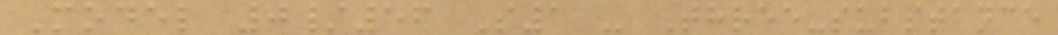Model 0/56 S3 - Three-substance
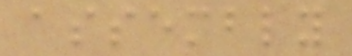assembly
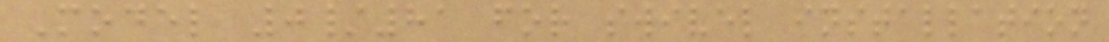Model 0/81 for swivel installation
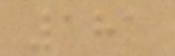181
